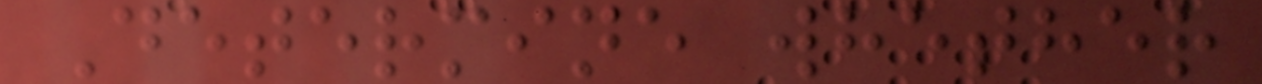Determine whether
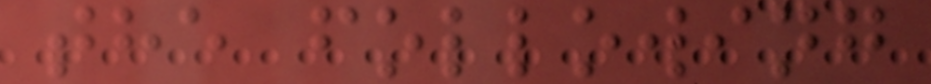the following
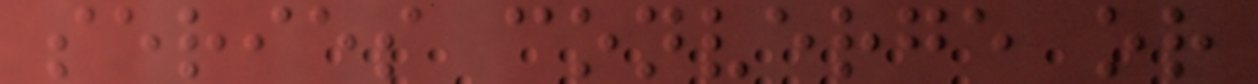series converge or
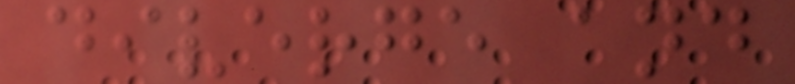diverge and
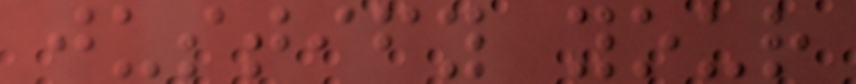justify your
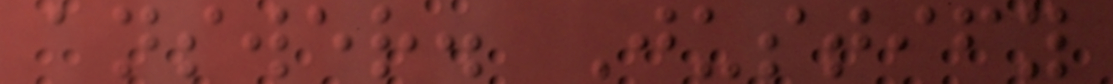answer. Justify
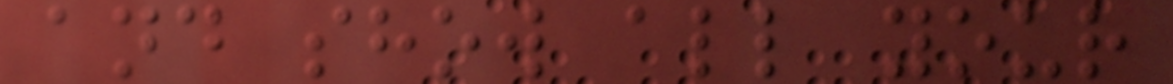and show all your
